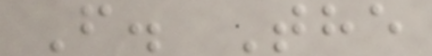F. The
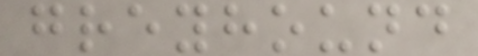greyhound
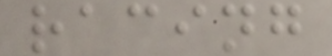racing
